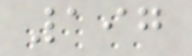197
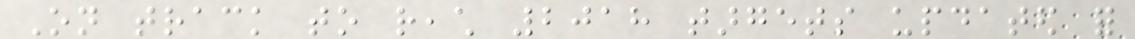On track to reach 2018 targets updated for
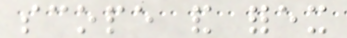scope and forex
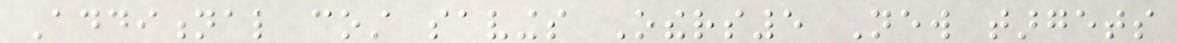Additional cost savings Others5 New targets
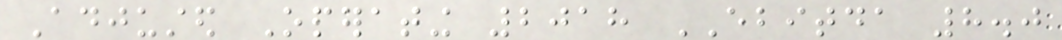Adjusted Operating 2018 EBITDA 8.0
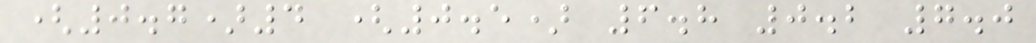(0.7)4 (0.5) 6.8 0.2 7.0
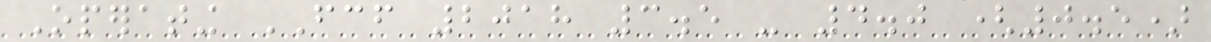Operating FCF 2018 3.5 - 4.0 (0.5)
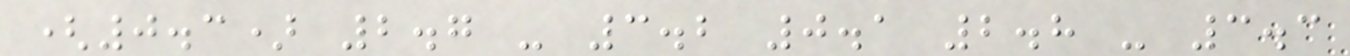(0.3) 2.7 - 3.2 0.1 2.8 - 3.3
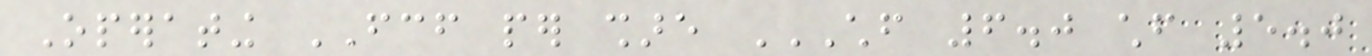Operating FCF per share CHF 6.0 CHF 5.0
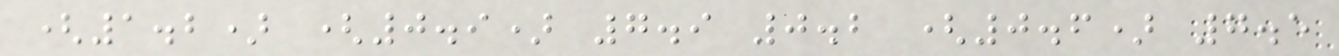(1.2) (0.9) 7.9 0.2 (0.6) 7.5
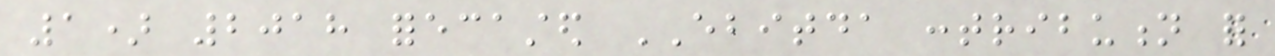1) 2018 forecasted EBITDA contribution for
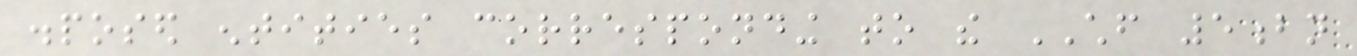disposed entities corresponding to the CHF 5bn
